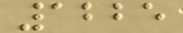1225
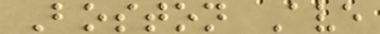Boston Ave
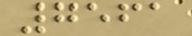7561
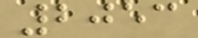2053
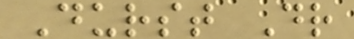Durst Dr
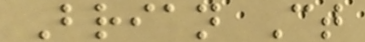Brian Ct
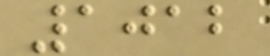1012
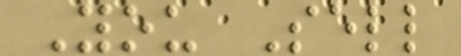You Sell
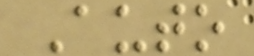Auto
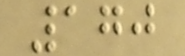170
